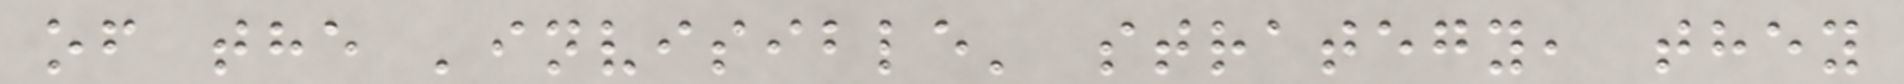of the 'invisible' strategy, they
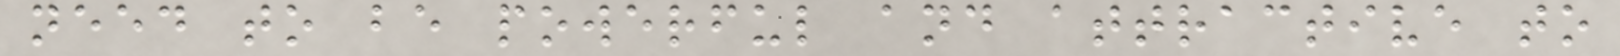need to be powerful and attractive to
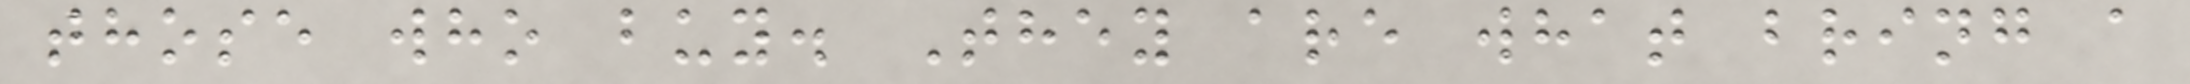those who buy. They are what bring a
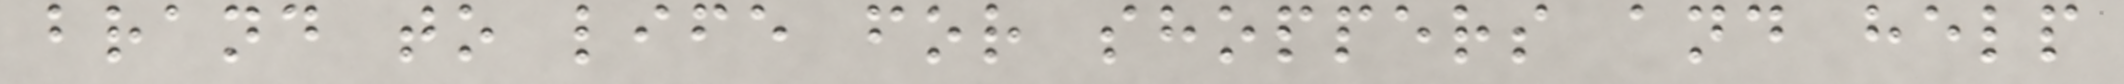brand to life for shoppers and help
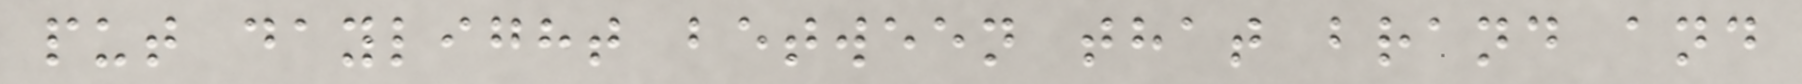put daylight between that brand and
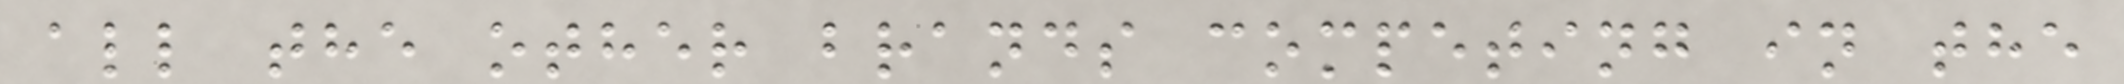all the other brands competing in the
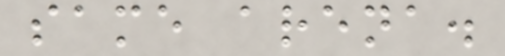same arena.
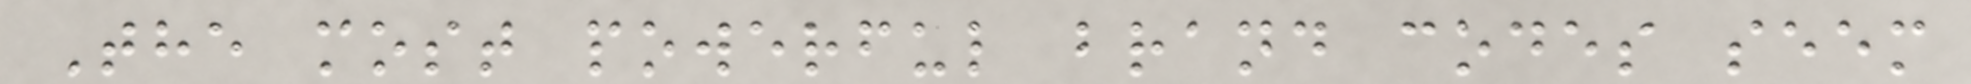The most powerful brand codes seem
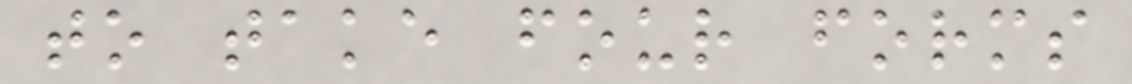to take four forms
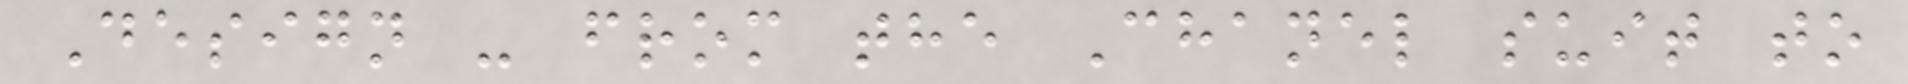Design - from the Chanel suit to
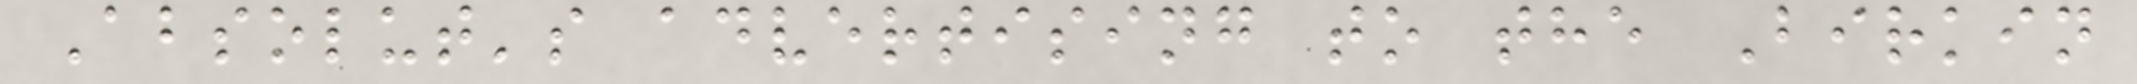Absolut's advertising to the Birkin
